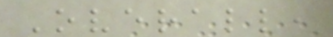Overall,
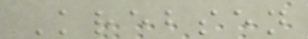Krebsen
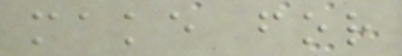make for
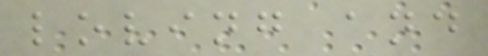loving and
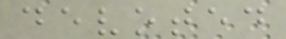devoted
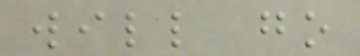will go
